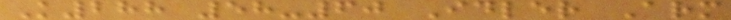K288 58-60 Idler Arm
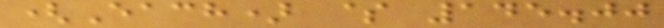(Each) $ 145.00
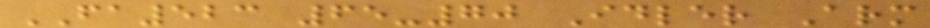FA523 65-70 Idler Arm
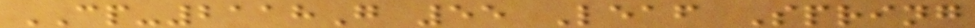CP-2118G 55 Leaf Spring
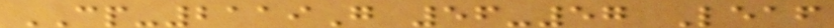CP-2119G 56-57 Leaf
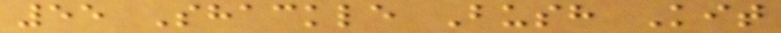55 Shackle Bush Kit
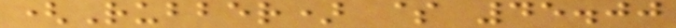(Rubber) $ 45.00
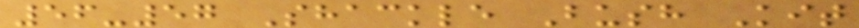56-57 Shackle Bush Kit
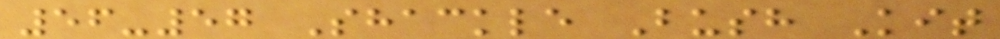56-57 Shackle Bush Kit
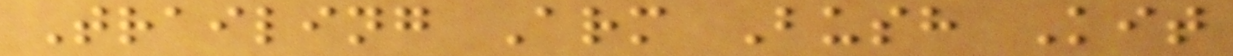Trailing Arm Bush Kit
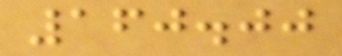160.00
